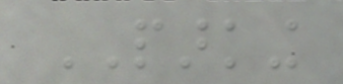PARKING
